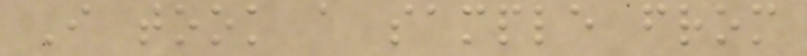I took a sample from
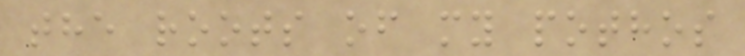the roots of my pothos
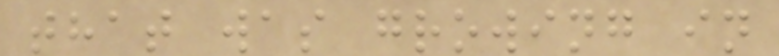that was growing in
